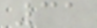31
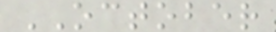OCTOBER
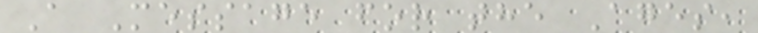A Message for the Ages,
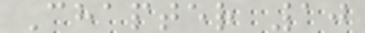Chapter 10
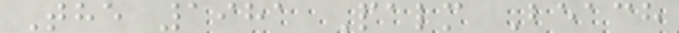The 1981 Palm Beach
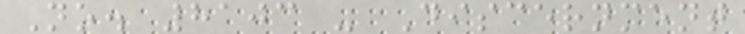No. 8103 - Discernment
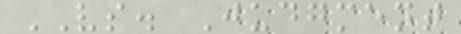VS. Judgment
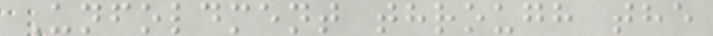Unfoldment through the
